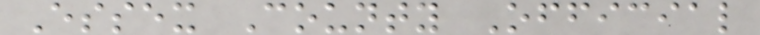Essex County Official
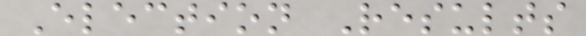Election Results
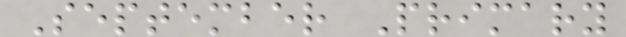September Primary
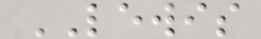LEWIS
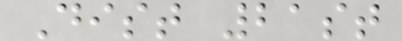Dist 21st
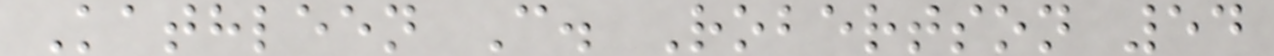Kathleen C. Robertson 54
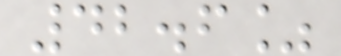42.6%
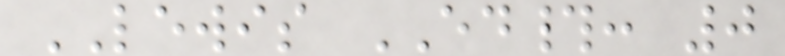LEWIS ED#: 0
